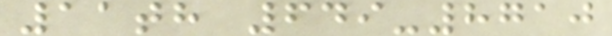11th 649-8710
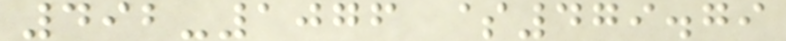492-1076 $479.79
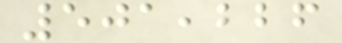501,226
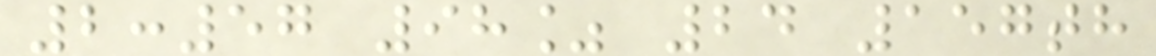2:57 98% 24 157th
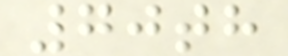70th
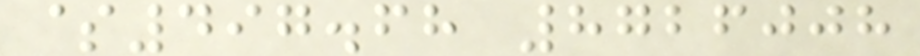$497.68 8726008
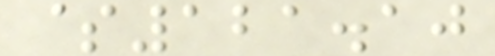$121.10
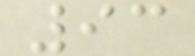93
